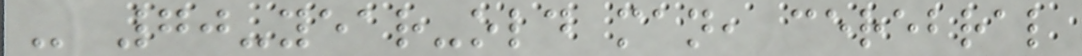- 70-year-old man, cerebral
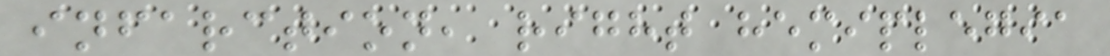infarction, right hemiplegia
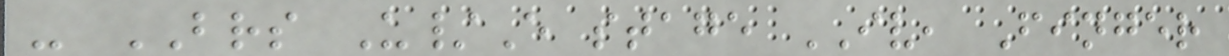- BRS U/E stage IV, Finger
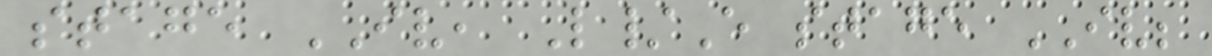stage IV, L/E stage IV;
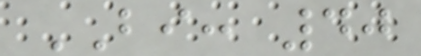BI: 40
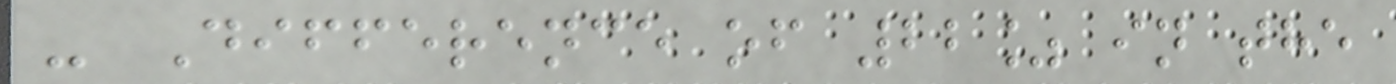- Difference of 22% in the
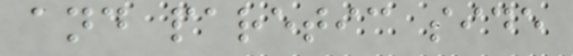and paretic side
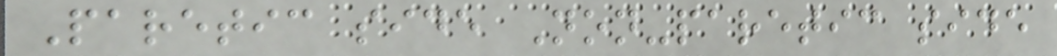Paretic side Non-paretic side
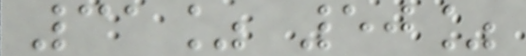31% 50%
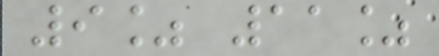9% 11%
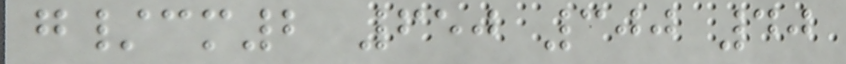g/cm2 650 300 40
